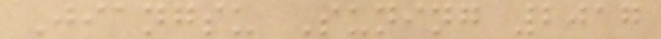Jiangsu Suning 2017
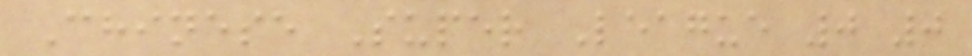Chinese Super League 0 0
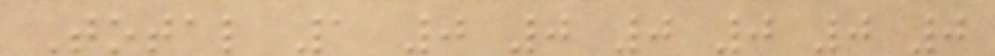Total 1 0 0 0 0 0 0
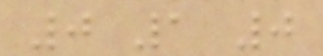0 1 0
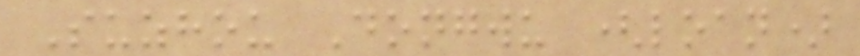Suzhou Dongwu (loan)
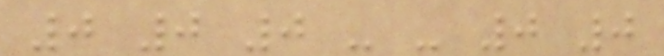0 0 0 - - 0 0
